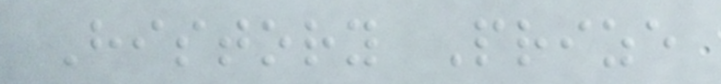History Prize
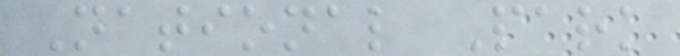National Park
